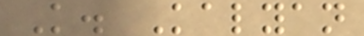K. Kalyan
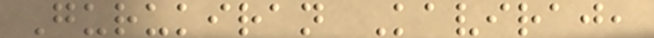Gurukiran Kaviraj,
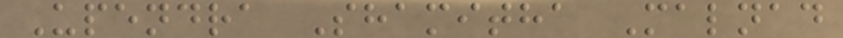Upendra Shamitha Malnad
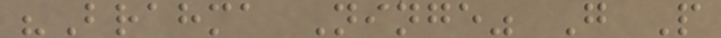"Brahma Ninge" G P
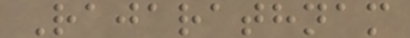Rajarathnam
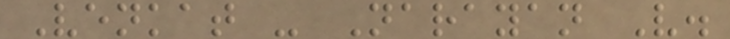Venkat - Narayan V.
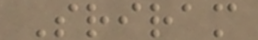Sriram
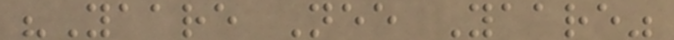"Yaare Nee Yaare"
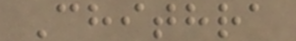Chithra
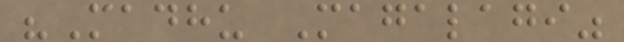"Madhu Magalagi"
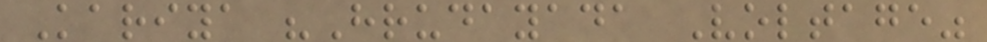Kariya "Hrudayada Voltage"
